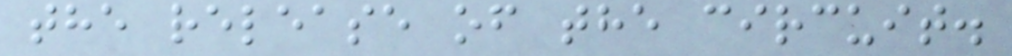the release of the circuit.
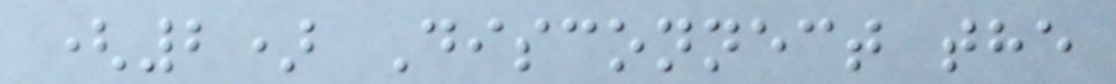(2) Disconnect the
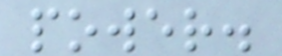power.
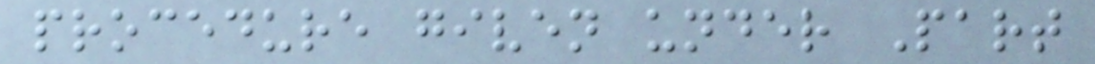procedure given under Part
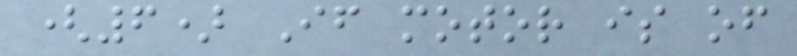(6) If motor is of
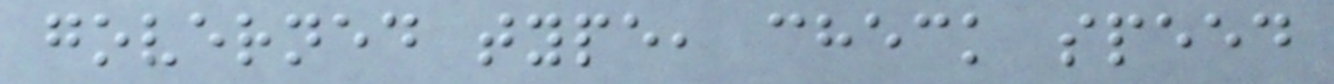governed type, check speed
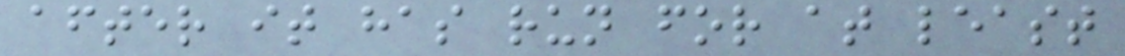after it has run for at least
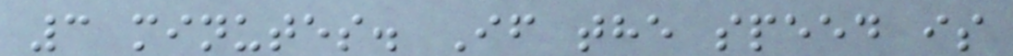3 minutes. If the speed is
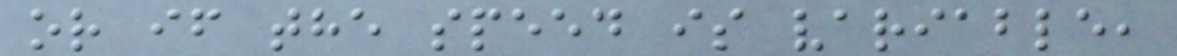or if the speed is variable,
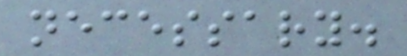necessary.
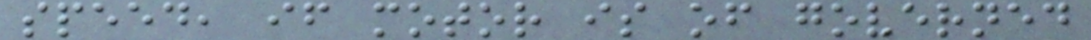speed, if motor is of governed
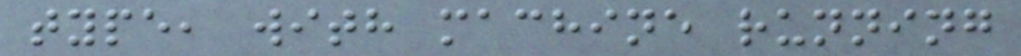type, with machine running
